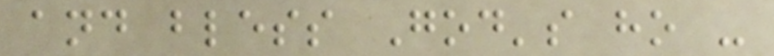and bless God's ho -
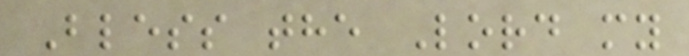Bless the Lord my
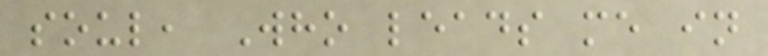soul, Who leads me in
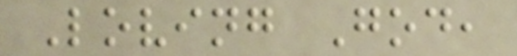Loving God,
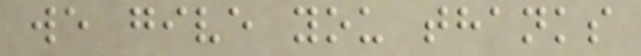we give you thanks
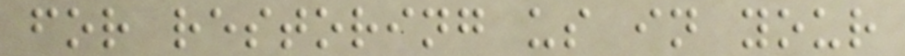for restoring us in your
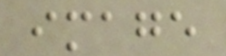image
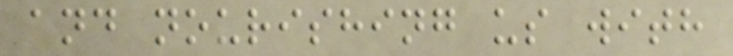and nourishing us with
